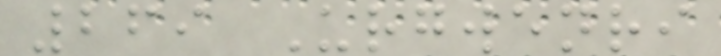269 Urgwenri
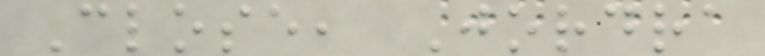Close, Jordra
